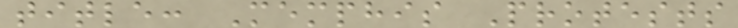title: Memphis Protests
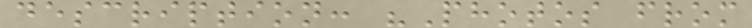description: "Photos from
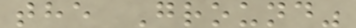the Ground"
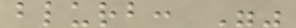blurb: ""
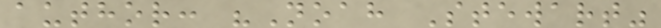author: "Noah Stewart"
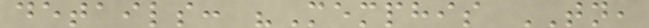details: "Memphis TN,
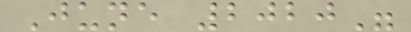June 2020"
